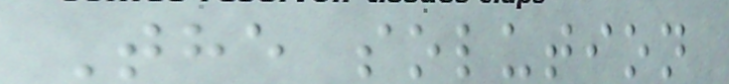The solution
